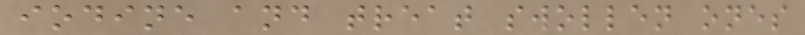iodine and treat swollen ones
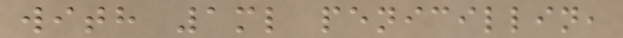with 1ml penicillin,
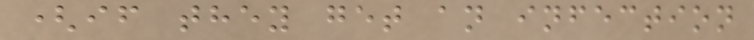(if they get an infection
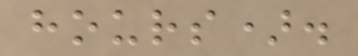hours).
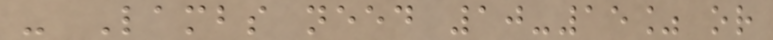- Lambs need 10-15% or
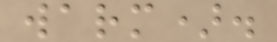warm).
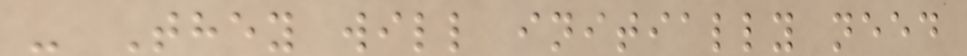- They will initially need
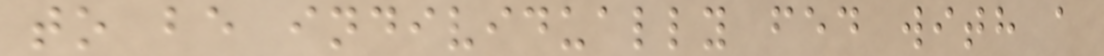to be individually fed with a
